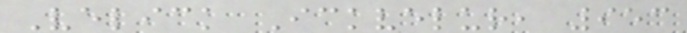Velick Ickvelur, 953
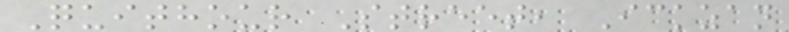Quithour Street, Ickzan
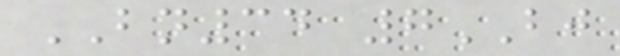BN34 7BJ
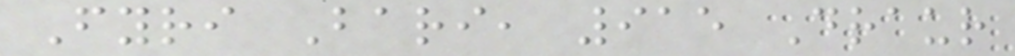Fyri Bari, 915 Draur
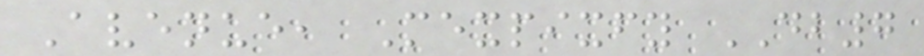Avenue, Mexpixfy DB7
